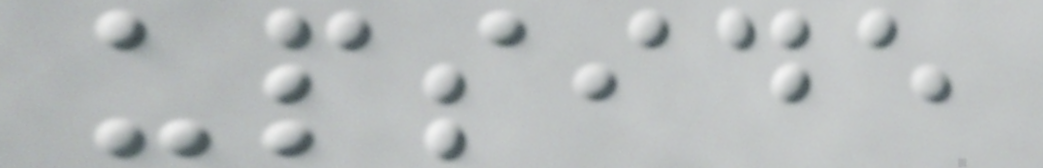upside
